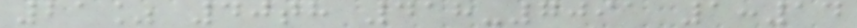21% 40th 418-7091 1:14
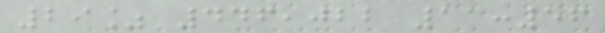29% 446,022 11:56
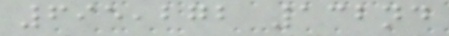695,272 132nd
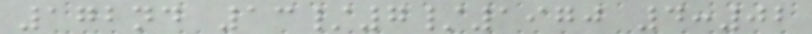172nd 13/7/1970 4:02
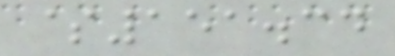$151.34
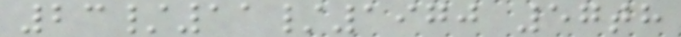23/11/1970 57th
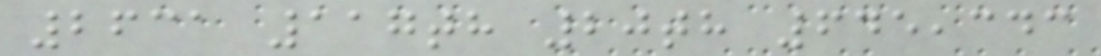2631 117th 20th 645,343
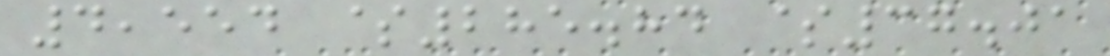4,554 $285.84 $37.01
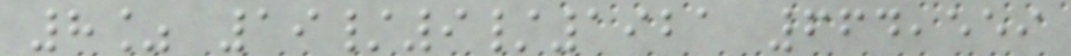8% 19/9/1921 664,559
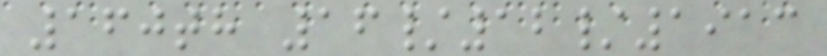160th 16/12/1913
